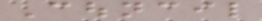Council
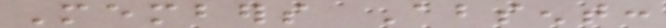Members Absent:
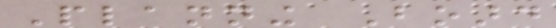Planning Board
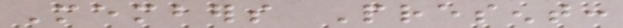Members Present:
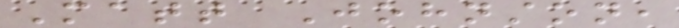Matt Johnston,
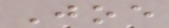Joe
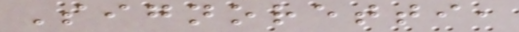Signoretti,
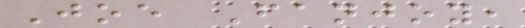Joe Fanjoy,
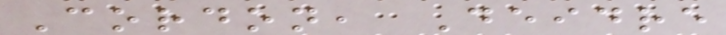Cordon, Deidre
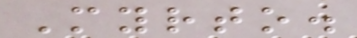Myrto.
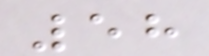58
